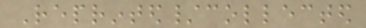Reprinted/collected
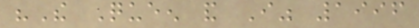"The Queen and I" 1996
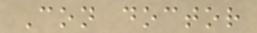Con doctor
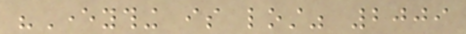"Everything is lost" 2009
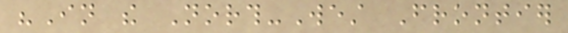"In the North-West Frontier
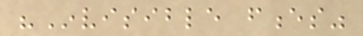"Invisible fences"
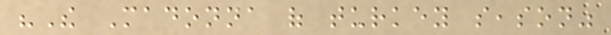"The Madonna of turkey season"
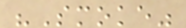"Smoke"
